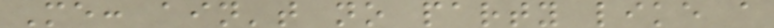Me: ain't no party like a
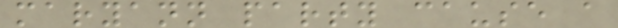maryann party cause a
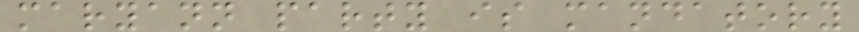maryann party is mandatory
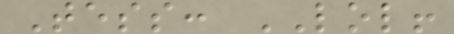Tess: LOL!
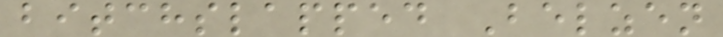bitchslapped Belzen
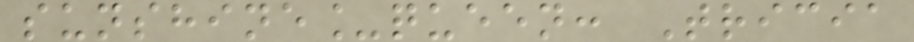sunshine_queen: Tricia
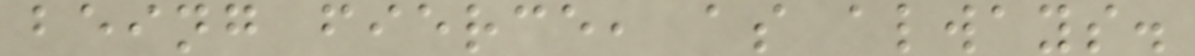being fierce, as always.
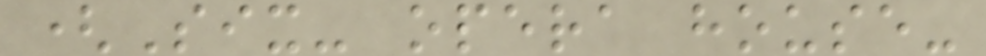(Six- opera house-
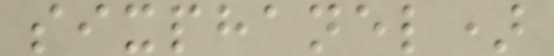sixphanel)
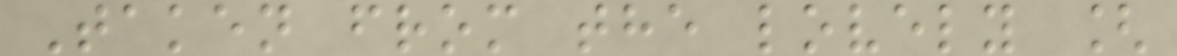Taken from the lovely [
